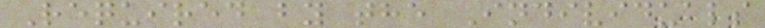Required by the Individuals
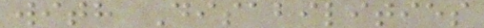with Disabilities
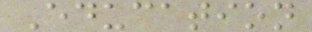Education
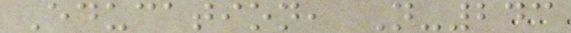Education, N-243
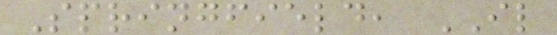Springfield, IL
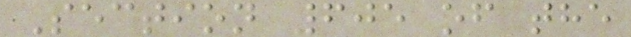Section 605 of the
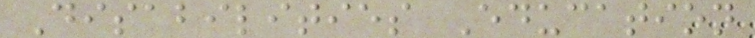Disabilities Education
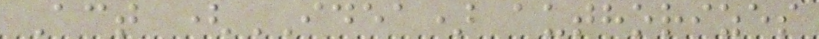Act (IDEA) authorizes
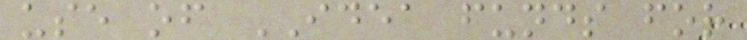use of IDEA funds for
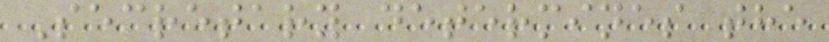Secretary determines the
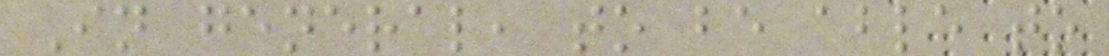In general, to be able to
